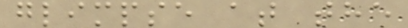glimpse at the
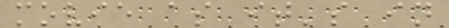movie as it's in
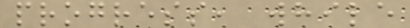progress, while
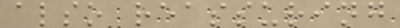also reassuring
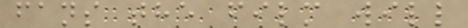fans the film will
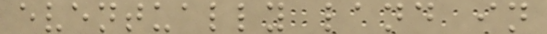eventually land in
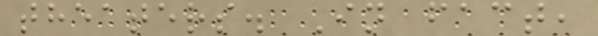theaters. In fact,
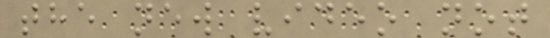the new video not
